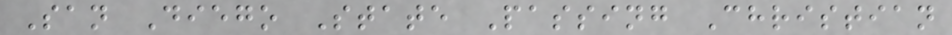San Diego State Passing Christian
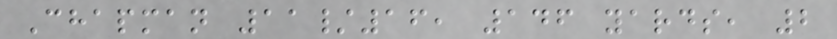Chapman 11/16, 146 yards, 2
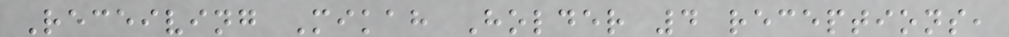Receiving Mikah Holder 4 receptions,
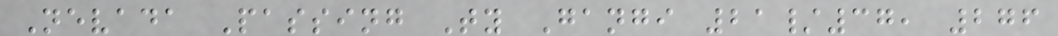Nevada Passing Ty Gangi 21/37, 276
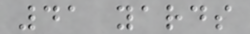41 yards
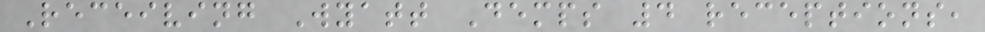Receiving Wyatt Demps 4 receptions,
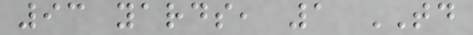93 yards, 1 TD
